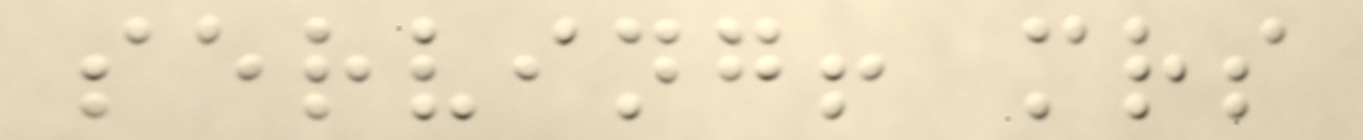serving! mrs
